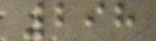298
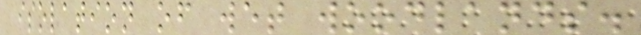isolation of wet woodlands.
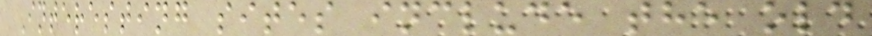Interesting sites include the old
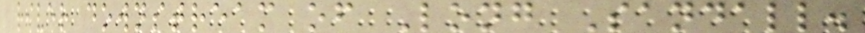river downstream of Long Sandall.
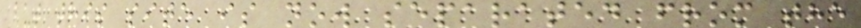but this site is now separated from the
